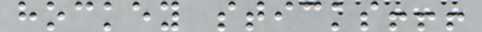hockey sticks!!!
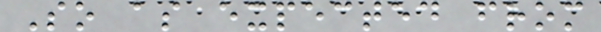So as expected from
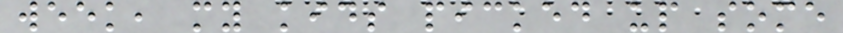week, my kids picked up some
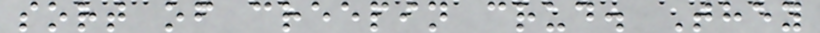sort of creepin crud. They
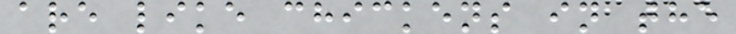are like chickens in the
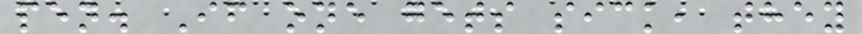pen. If one gets sick, they
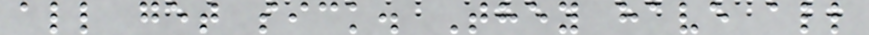all get sick. They have all
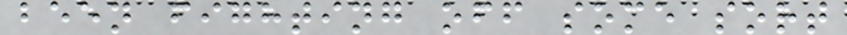been fighting off some sort
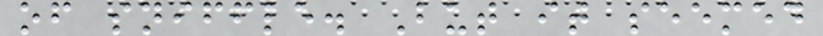of sniffle. But it seemed
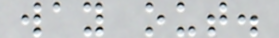way out.
